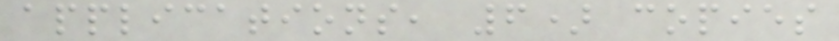applications, 6) copies
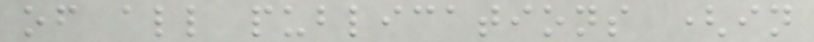of all publications (in
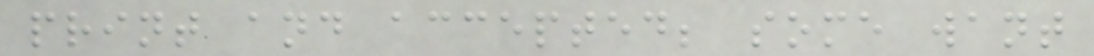print and accepted; some want
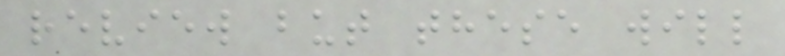review but these will
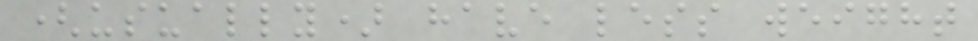(usually) have less weight
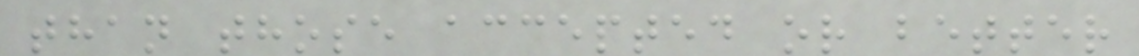than those accepted or better
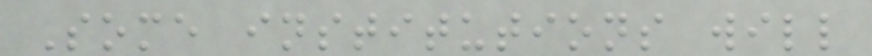Some institutions will
